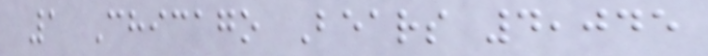1 Chicago Bears 4,045
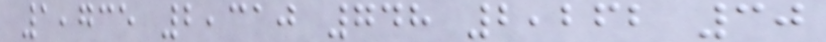1,735 2,310 748 2,262 30
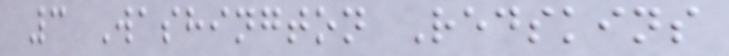3 Washington Redskins
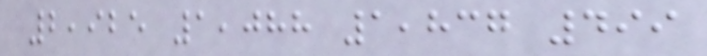2,925 1,088 1,837 499
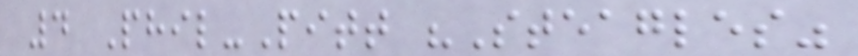4 Phil-Pitt "Steagles"
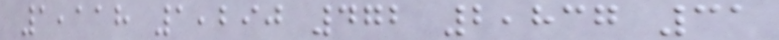1,118 1,290 472 2,837 31
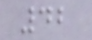42
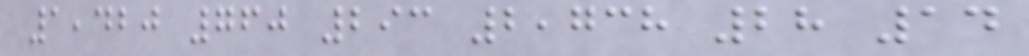1,420 760 293 2,738 28 14
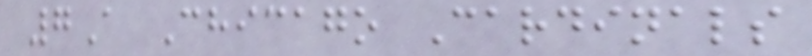7A Chicago Cardinals
